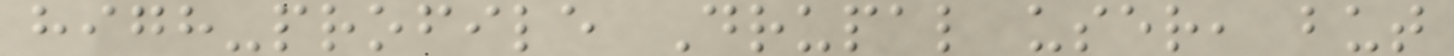high-profile Drupal user, but
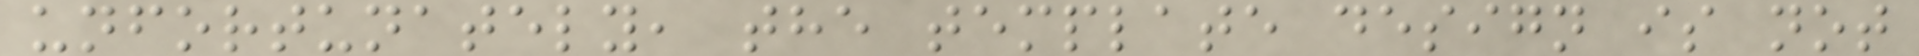unfortunately, the template design is not
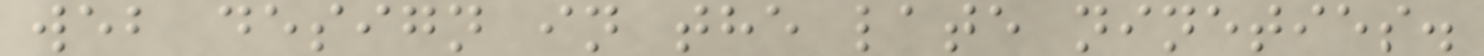web design in the late nineties.
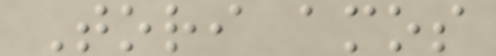Tori amos
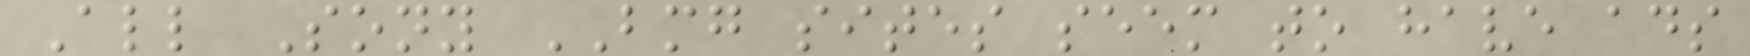All Sony BMG sites seem to have ads
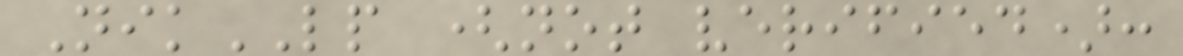NikLP (not verified):
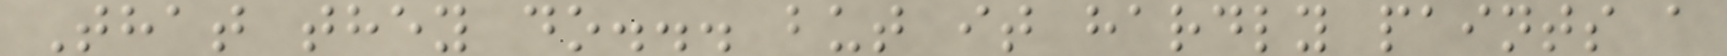That they do... but it hardly paints a
